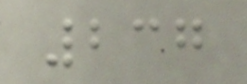237
